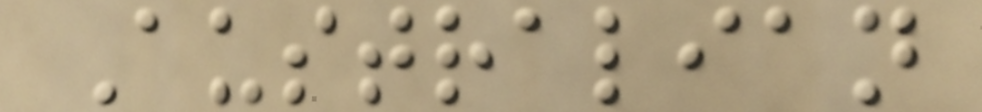Australian
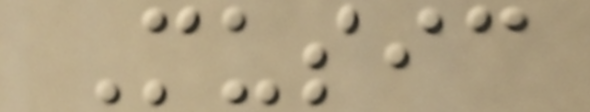Music
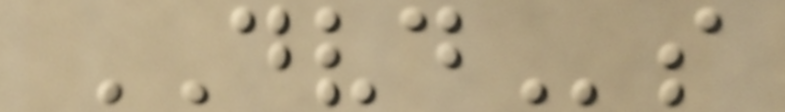DVDs
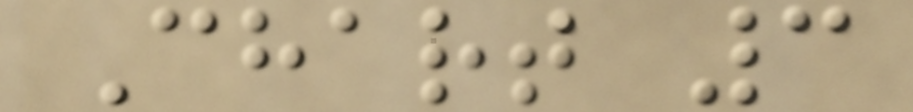Chart 3
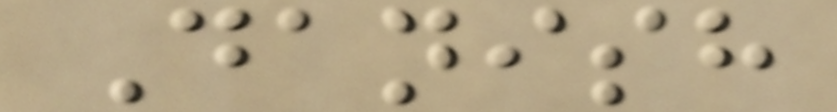Danish
